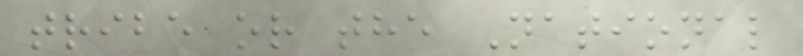tribe or the National
